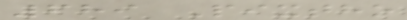689 Pixtho
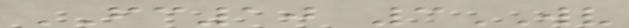FC10 3WV
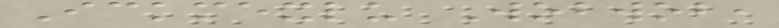Ickmexlu Wobwob,
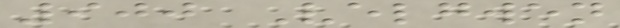900 Velgwen
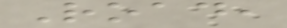Road,
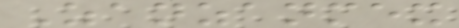Zanzanmex
